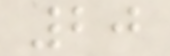20
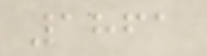1861
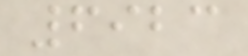6923
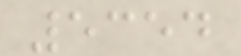5354
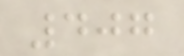407
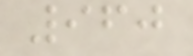960
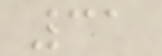31
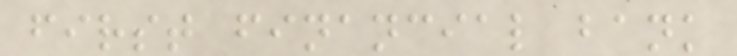first financial bank
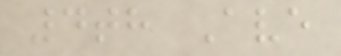4th Ave
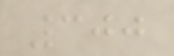300
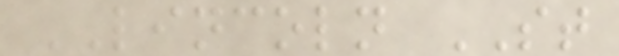LINCOLN ST
